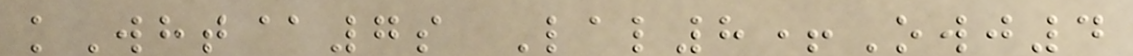kWht@7s Lal8+Owj4
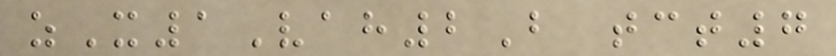zX1Vah2B tct7
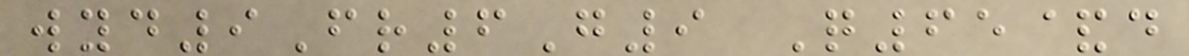wyd9Fr6G9 Q65&d
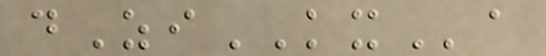dZiKXa
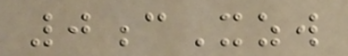0cXzw
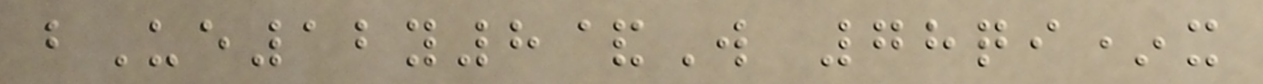bUe12y8&W 78qi*x
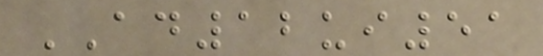AD12ui51
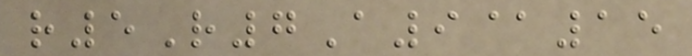r5R7A9@15
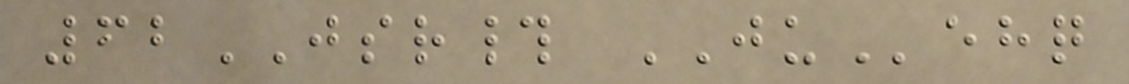62JSR# JUehq
